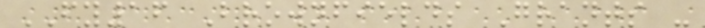FY16 Brownfields Grants -
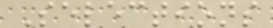Selections
